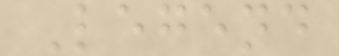Legend
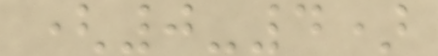(0-4)
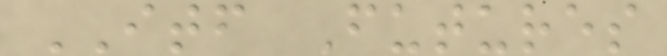ITF Futures
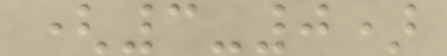(3-0)
